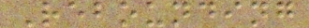Rebounding
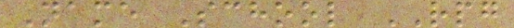Name School RPG
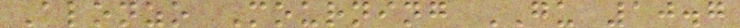Alonzo Mourning GU 10.7
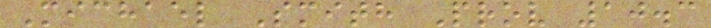Michael Smith Prov 10.3
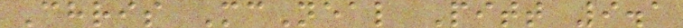Chris McNeal Pitt 9.1
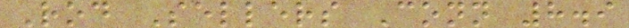Rod Sellers Conn 8.9
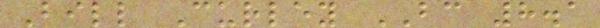Bill Curley BC 8.1
